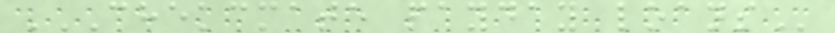CHEKCMATE PAYDAY LOANS
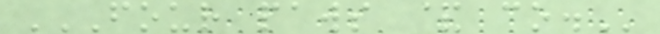FOUR PAWS & CO.
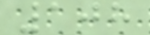108
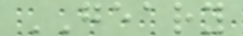GEARY
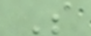S
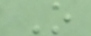O
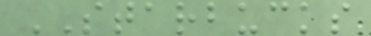STARBUCKS
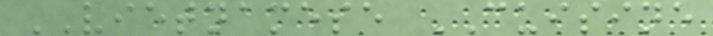VIETNAMESE CUISINE
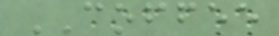COFFEE
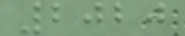2020
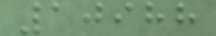10988
